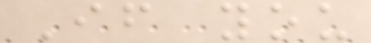If you
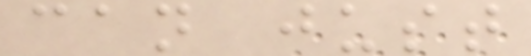can just
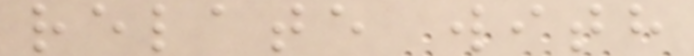relate with
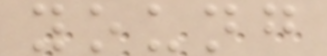young
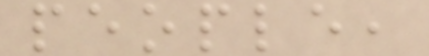people,
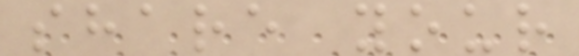share your
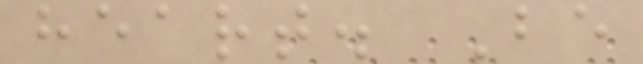heart. Be
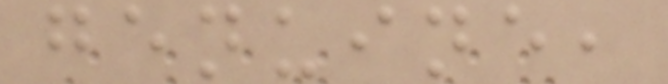genuine,
